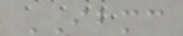IBMC
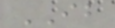IB
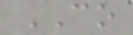CO
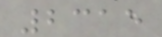2315
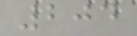204
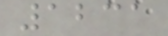1231
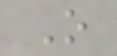O
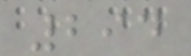294
